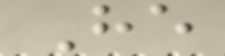He
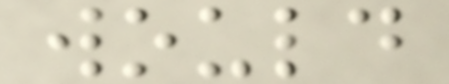would
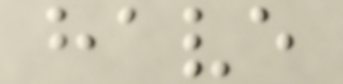have
